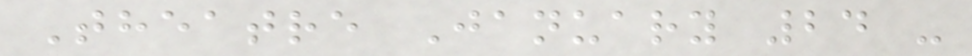Theatre January 24 -
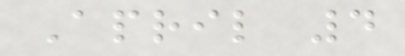April 4
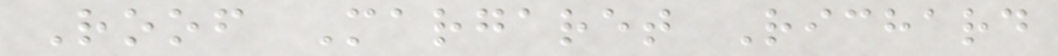Roof Margaret Richard
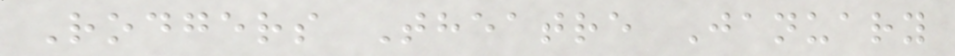Rodgers Theatre January
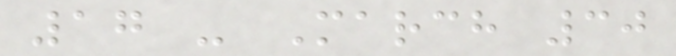17 - March 30
